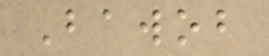Bawob
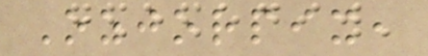Ozjorpix,
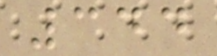344
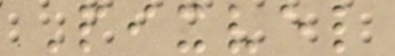Pixvel
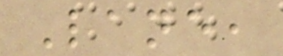Lane,
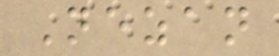Nezan
